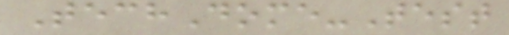TechDome-Test
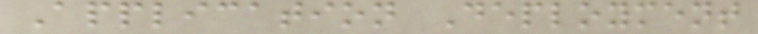Application Deployment
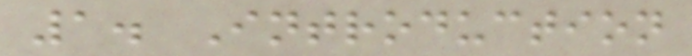1. Introduction
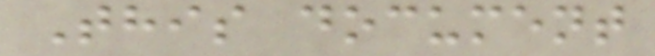This document
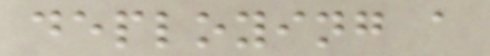deploying a
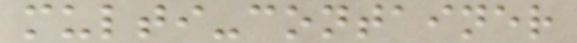multi-container
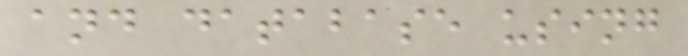and database using
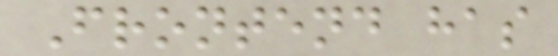Frontend has
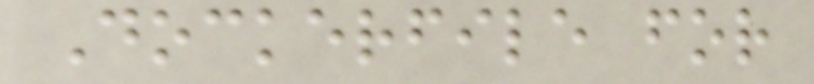Dockerfile for
